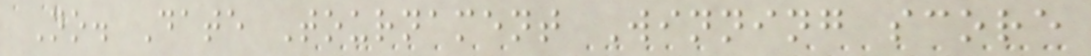No. Date Tournament Winning score
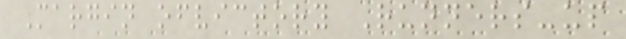Margin ofvictory Runners-up
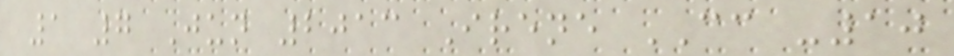1 7 Jun 2013 Irene CC -10
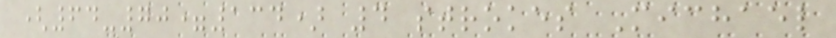(64-70=134) 4 strokes Michael
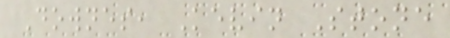Downes, Kevin Stone
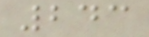243
